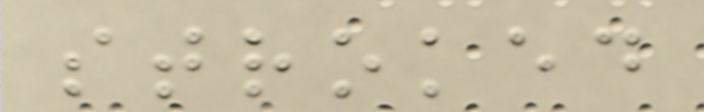stroked
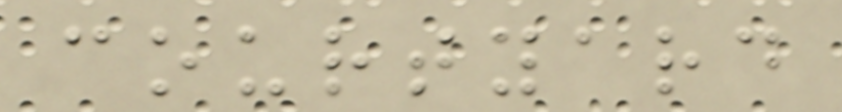courtyard
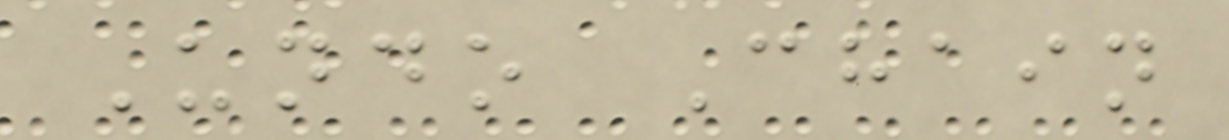Undo Chain
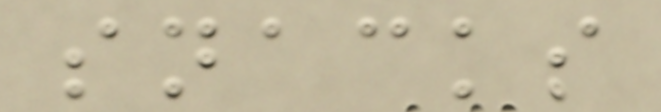snacks
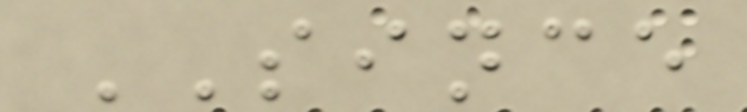SINCE
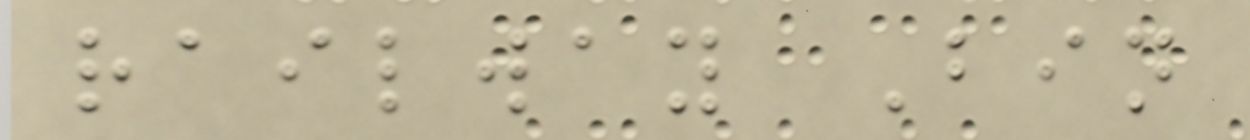railway Bin
